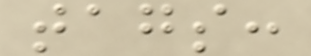tags:
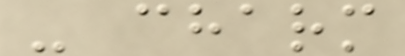- charm
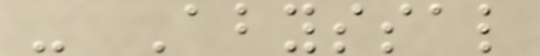- Abyssal
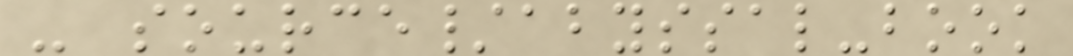- source/abyssal-book
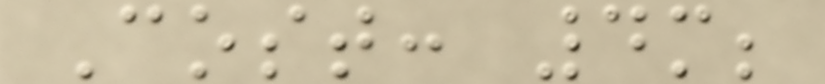Cost: 4m;
